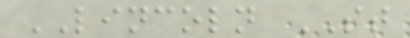LINCOLN ST
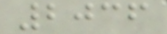2036
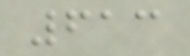613
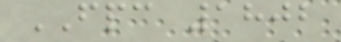FPC 1802
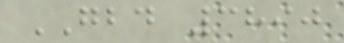GBD 3890
